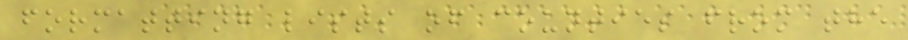formatting lists of counties from the
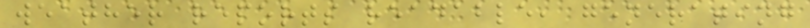weather reports readable, generating
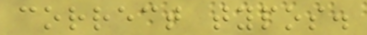correct typos.
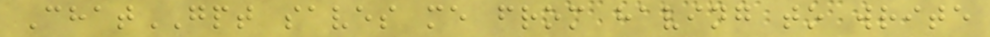ChatGPT saves me from having to write
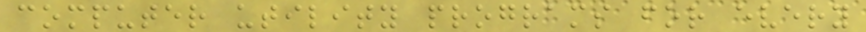computer utility programs for every
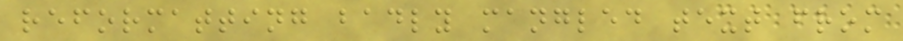reformatting badly mangled text from
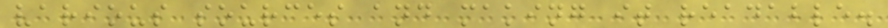various sources and making it readable.
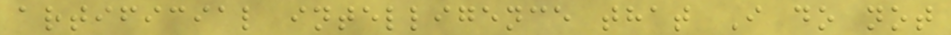artificial intelligence that I do not
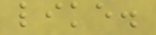like.
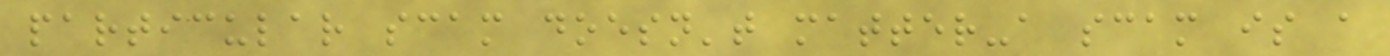particular scam doesn't matter-a scam is a
